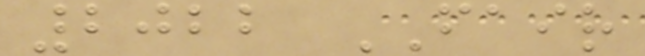2022 FAIR
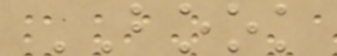BOOK
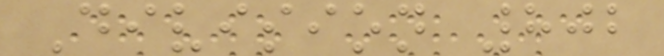Division 802
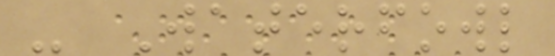- Waterfowl
